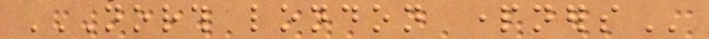NORTH LONDON PARTNERS
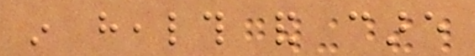in health and care
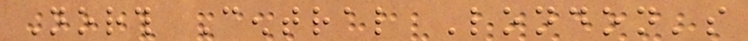North Central London's
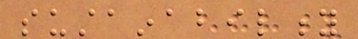sustainability
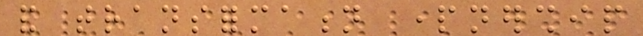and transformation partnership
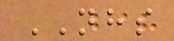NHS
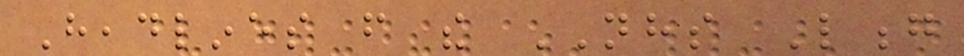Headlines from the NHS Long
